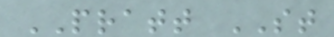PRATT ST
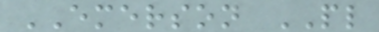EMERSON PL
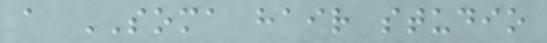a SOMA hair studio
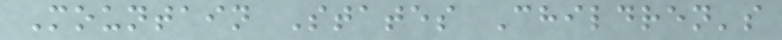Mountain States Children's
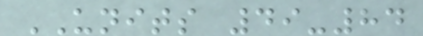UNITS 49-84
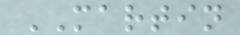MARTIN
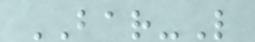BAR-L
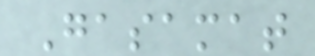Gasamat
